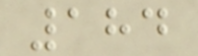184
